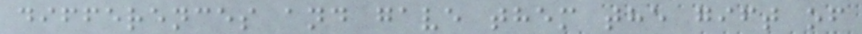differences and gave them the gift of
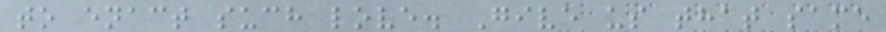to enact such love. Give us that same
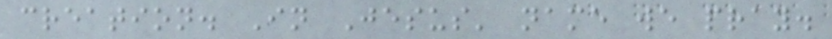creation. In Jesus' name we pray.
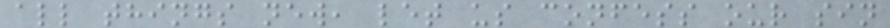all things new, let us confess our sin
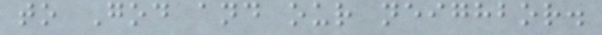to God and our neighbor.
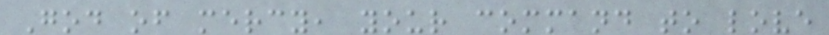God of mercy, your command to love
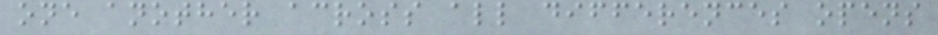one another across all differences opens
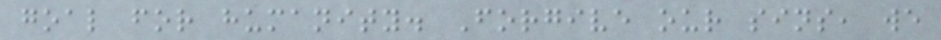goal for humanity. Forgive our sins, we
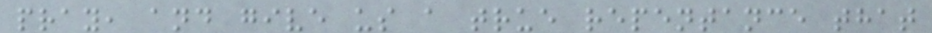pray, and give us a true repentance that
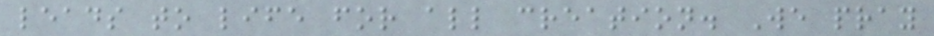leads to life for all creation. We pray
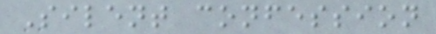Silent confession
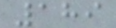189
